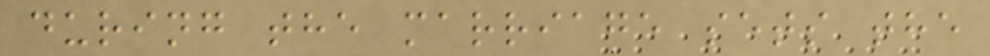during the marriage sets the
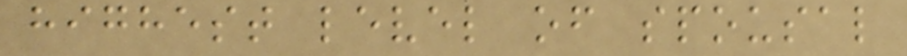highest level of spousal
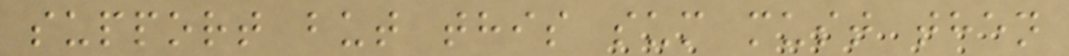support but this sum must then
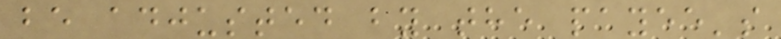be adjusted by the payee's
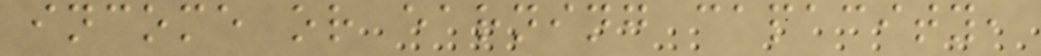income or earning capacity,
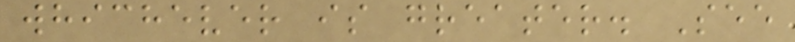whichever is greater. See
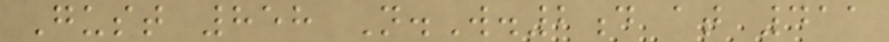Gust 858 N.W.2d at 411
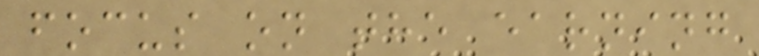focus on the earning
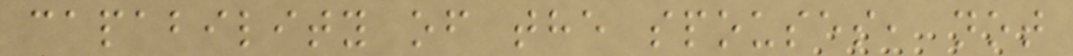capability of the spouses, not
